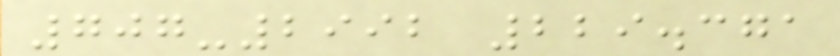707-2992 229.371
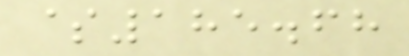$185.68
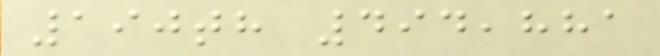190th 494,881
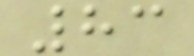83
